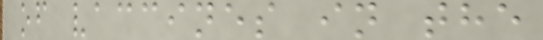of vaccines in the
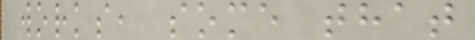works, some that
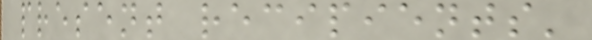present recipients'
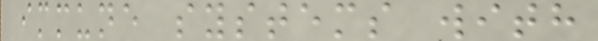immune systems with
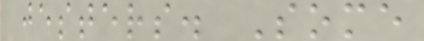jesters. Some
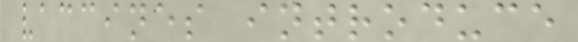vaccines introduce
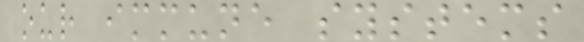our immune systems
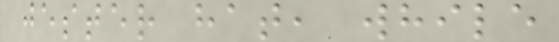jester hat, while
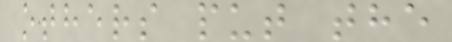others put the
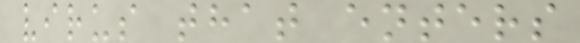virus that enters
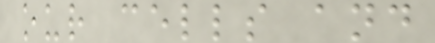our cells and
